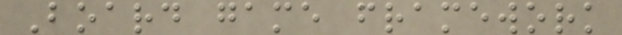Board game framework
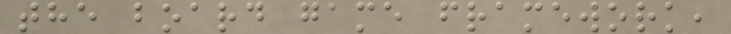the board game framework,
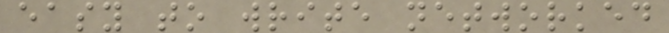easy to write networked
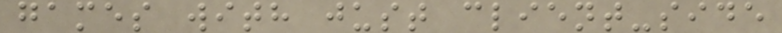games with just client-side
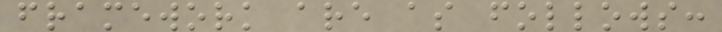framework are as follows:
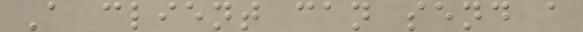A client can send a
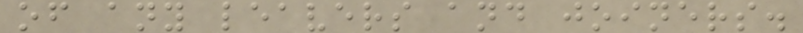of any leavers and joiners.
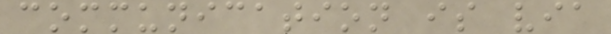communication is via
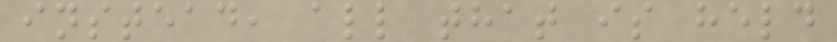instead, all that is held
